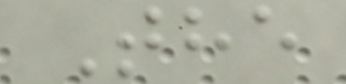The
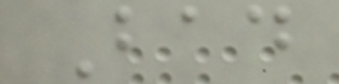Bad
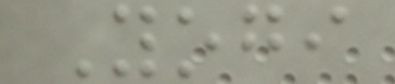Yogi
